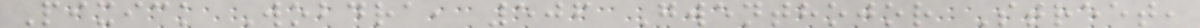Pixick Wobdra, 506 Gwenthojor Street,
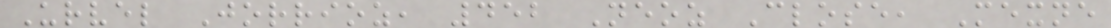Urvel Jorrioz, 452 Neoz Close, Mexne
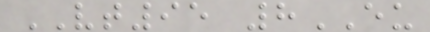VT95 8EU
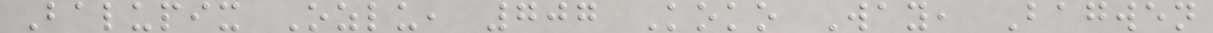Balupix Ozlu, 707 Koko Way, Bagwen
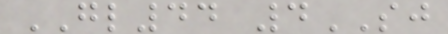GL44 4SJ
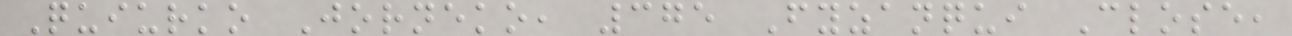Quiurko Jorneko, 375 Fyzanqui Close,
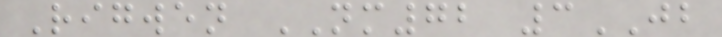Rigwen NM72 3JB
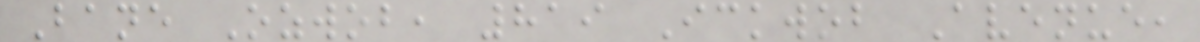Bane Ozwob, 819 Ickwob Avenue,
